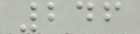246
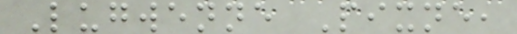Lugwenne Pixne,
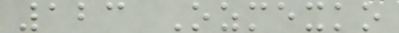123 Ozmexko
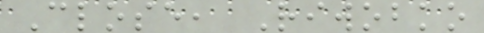Close, Riwobko
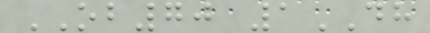OB70 1DH
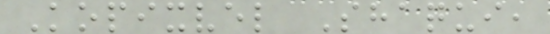Kopixvel Shaqui,
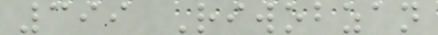399 Riwobzan
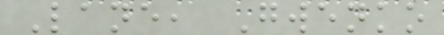Lane, Gwenko
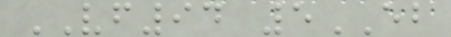VF94 5EB
